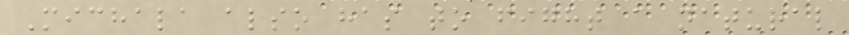Michala also has to fight a natural
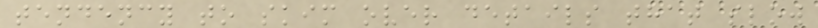tendency to skim over details that slow
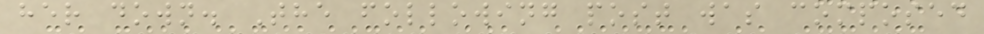her down. The following post was composed
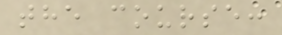the course:
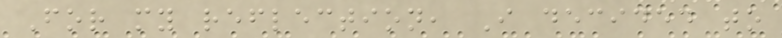For my reflection, I decided to
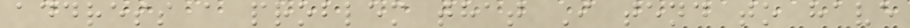address a problem that I tend to have
